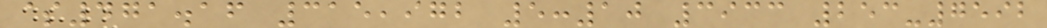$471.16 315,972 5:10 3933 253-7592
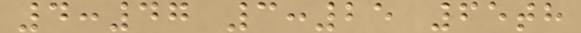4:47 3:25 65th
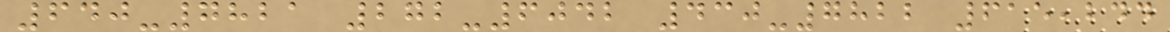640-7821 272-6042 430-7822 615,244
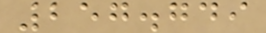257.749
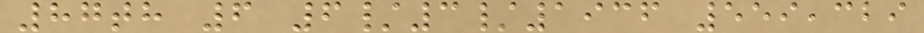87th 6 6/3/1936 559,329
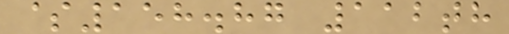$158.87 112th
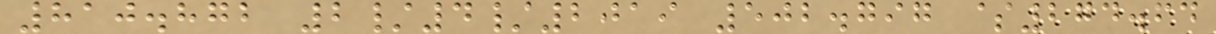810.872 2/4/2019 502.797 $274.64
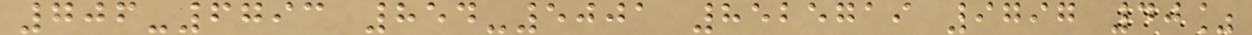706-6793 854-5001 8525719 9797 40%
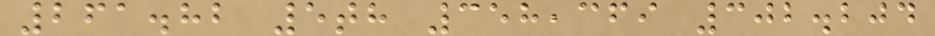261.82 5th 358,369 302.204
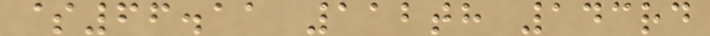$66.11 112th 143rd
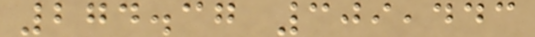274.37 309,443
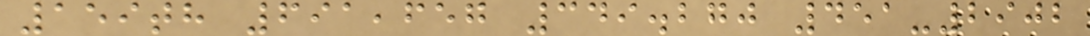159th 691,657 349.270 451-2902
